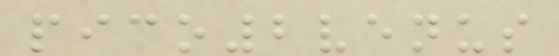pico2venus
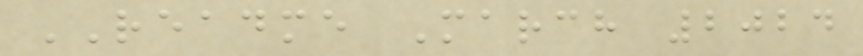README March 2024
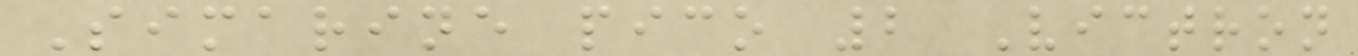Simarine pico 2 Victron
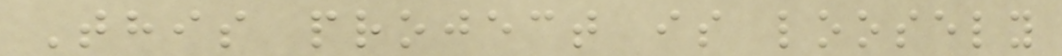This project is loosely
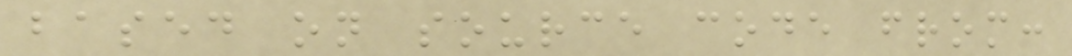based on source code from:
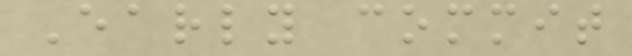Early commit
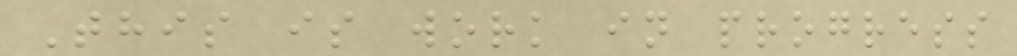This is work in progress
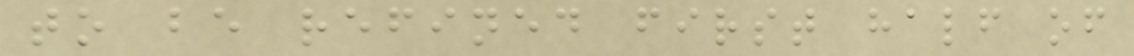to be refined first half of
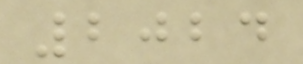2024
